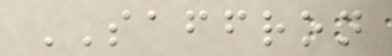SAFFRON
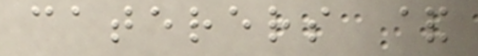caterers &
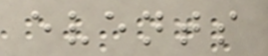events
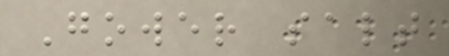Gower salt
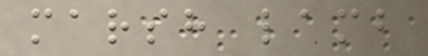marsh lamb
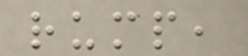rump,
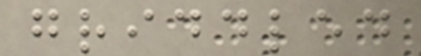griddled
